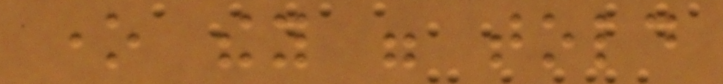one they were told
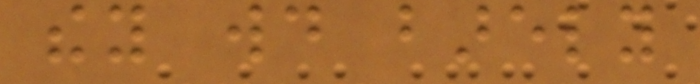they would barely
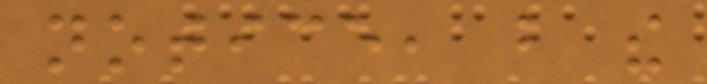notice, but the
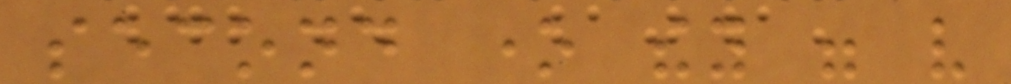second one they were very
